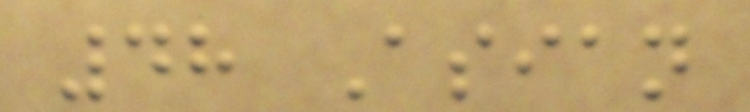48 Asian
